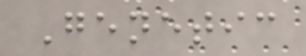Genetic
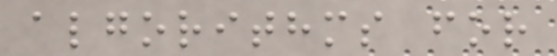algorithms for
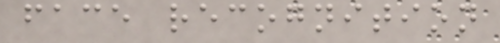face recognition
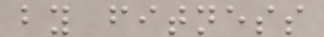by fitness
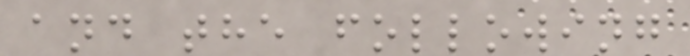and the following
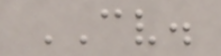CV.
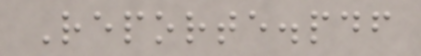Reporte.pdf
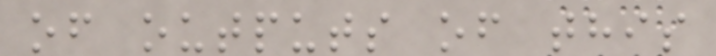of outputs of this
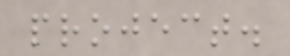project.
